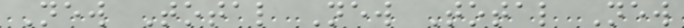New Total New Total New
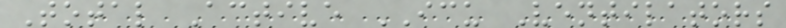Total Active ICU Ventilators
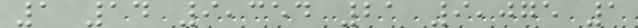1 14 9,354 21 9,075 1
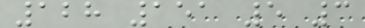128 151 5 3
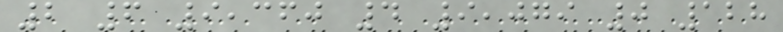2 6 9,360 4 9,079 0 128
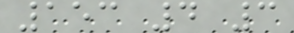153 4 3
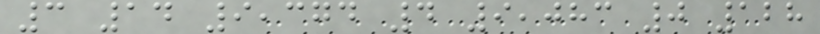3 14 9,374 4 9,083 0 128
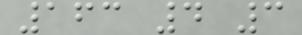163 4 3
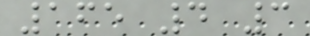165 4 3
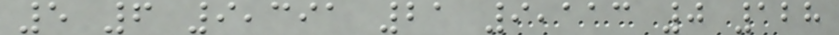5 6 9,391 21 9,113 0 128
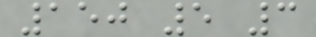150 5 3
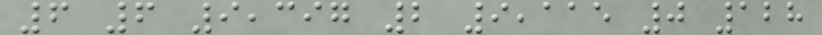6 6 9,397 2 9,115 0 128
